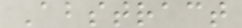Abstract
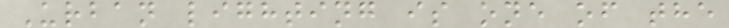Urban lighting is one of the
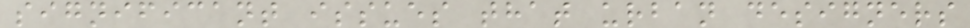significant issues that urban designers
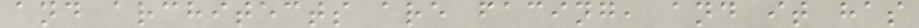and architects are facing, and it has
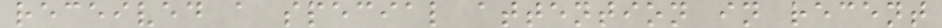received a special attention in recent
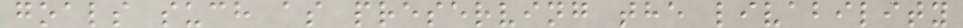goals such as preserving the livability
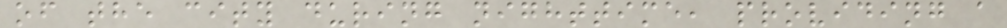of the city during nighttime, providing a
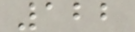122
